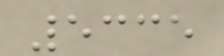5335
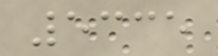5335
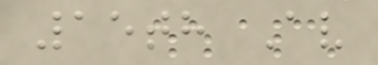15th Av
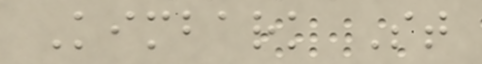Kimbark St
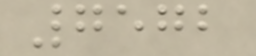7572
